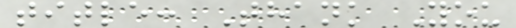title: Thank You
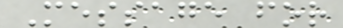Message for
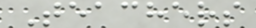Teachers
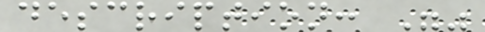description: ""
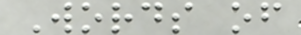Words of
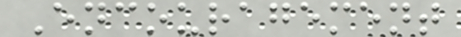Encouragement
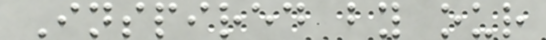Inspired by our
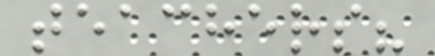teachers?
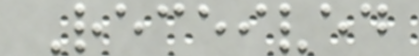Received
